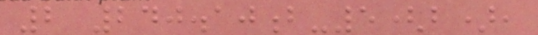2 240.10b-5(b),
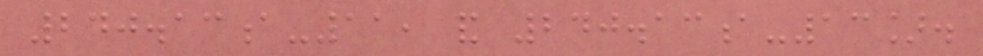240.13a-11, and 240.13a-13].
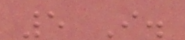5 I.
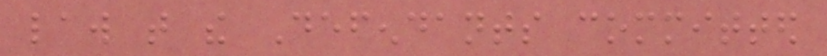law that the Defendants committed
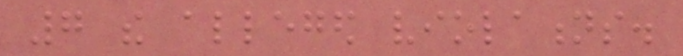7 the alleged violations.
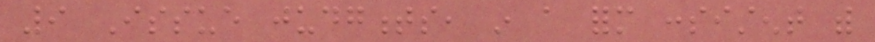9 Issue judgments, in a form consistent with
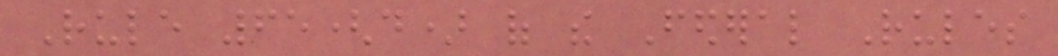Rule 65(d) of the Federal Rules
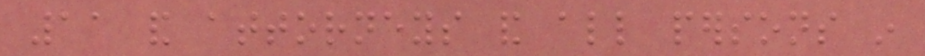11 and attorneys and all persons in
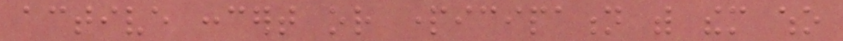active concert or participation with them who
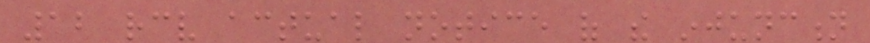12 receive actual notice of the injunction
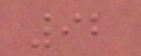92
